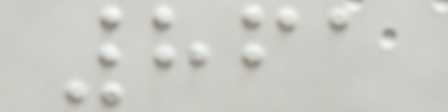861
